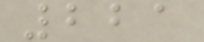221
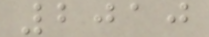2010
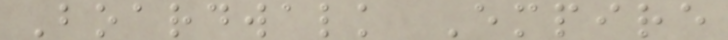Boardwalk Empire
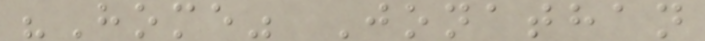"Home" Jonathan
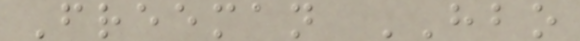Freeman HBO
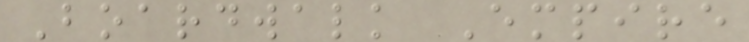Boardwalk Empire
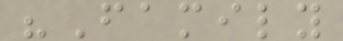"Family
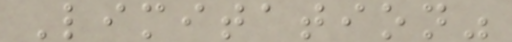Limitation"
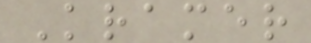Kramer
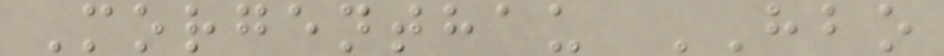Morgenthau HBO
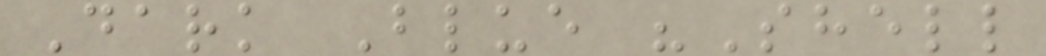Dark Blue "Shell
